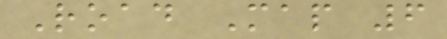Road Map 6
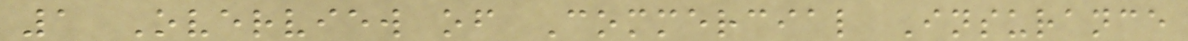1 Overview of Commercial Insurance
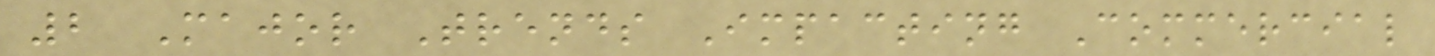2 Major Trends Impacting Commercial
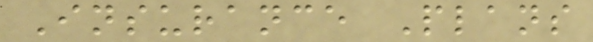Insurance Plans
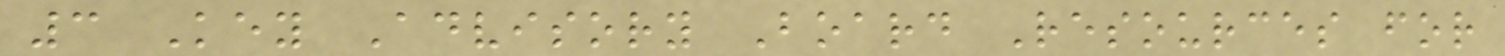3 Key Advisory Board Resources for
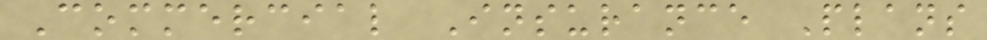Commercial Insurance Plans
